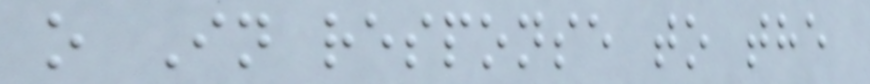o In response to the
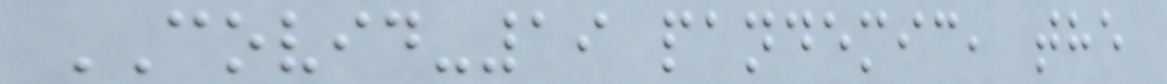COVID-19 pandemic, the
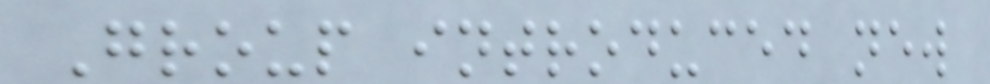Group introduced new
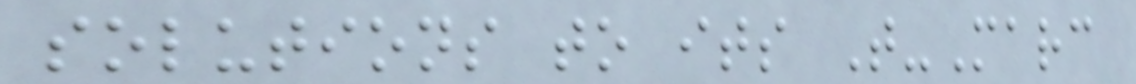solutions to its T-Marc
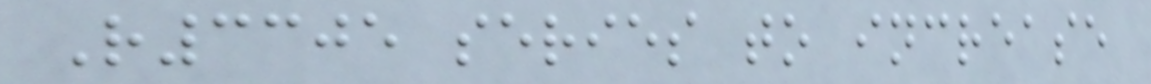R3305 series to increase
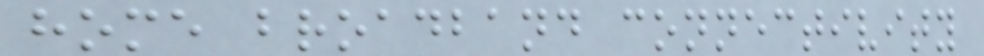home broadband connectivity
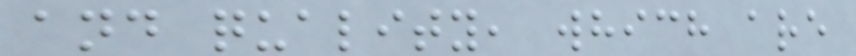and quality, which are
